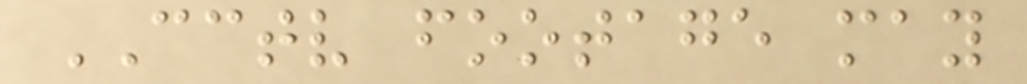CCTV footage may
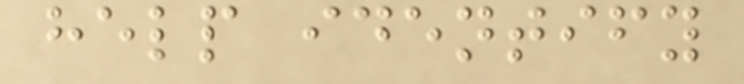help identify
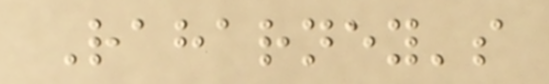Raharney's
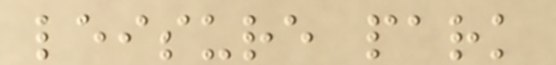leisure park
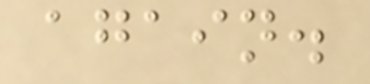again.
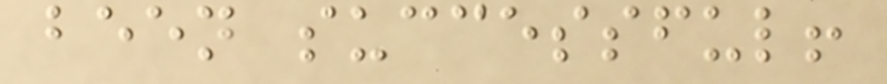been successful!
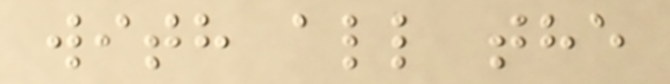with all the
